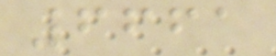6661
